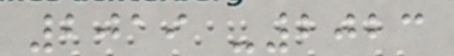2019 -2023
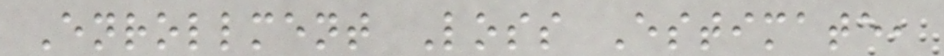Enrollment Loss Estimate,
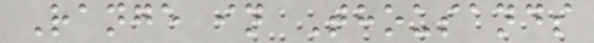Range in Thousands
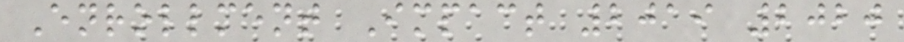Enrollment Impact 2019 2020
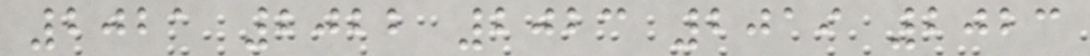2021 2022 2023 2019 2023
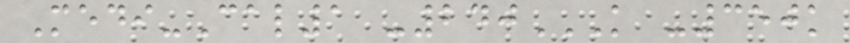Medi-Cal1 -240K -350K
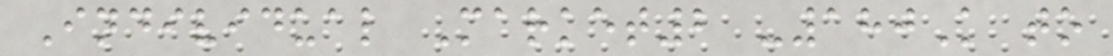Individual Market2 -180K to
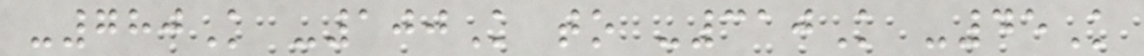-780K -100K to -310K -45K
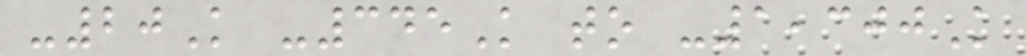-20K -345K to -1,300K
